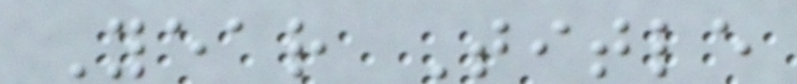Year Title
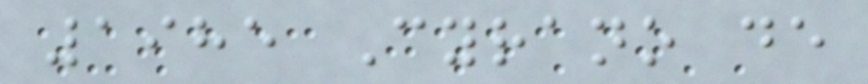1985 Cyrano de
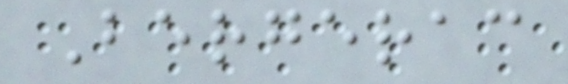Bergerac
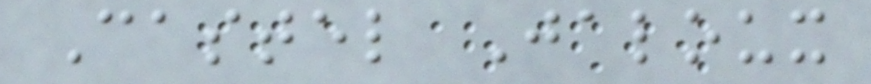Castel Jaloux
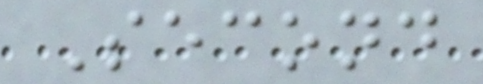Second
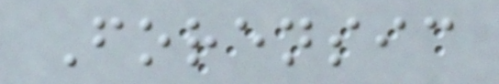Forensic
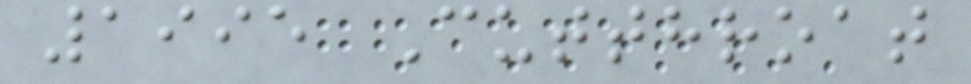1995 Cutthroat
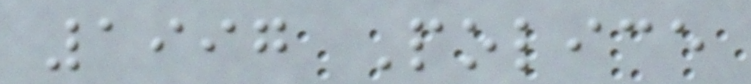1997 Police
